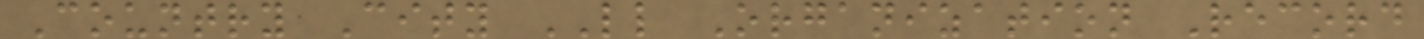Country City LL Organization Record
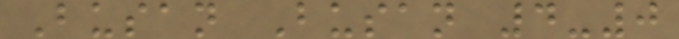Busan Busan 4-0
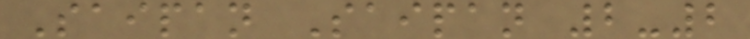Saipan Saipan 2-2
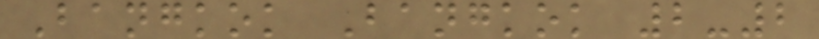Bangkok Bangkok 2-2
